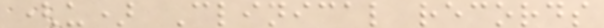(u) Clinical records
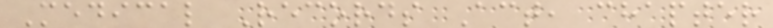Medical Records Act, chapter
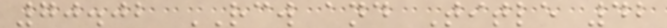70.02 RCW and Title 42
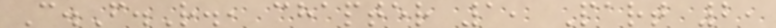C.F.R., chapter 1, Part 2,
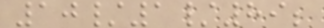10/1/89;
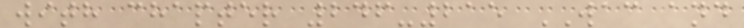with chapter 246-215 WAC and
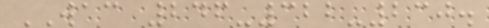WAC 246-322-230.
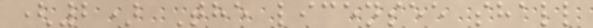(2) The licensee shall
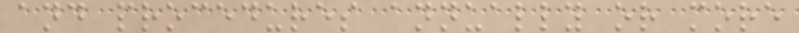and procedures annually or more
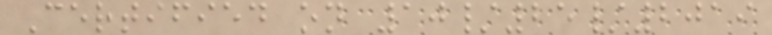Certified on 10/25/2019
